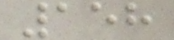158
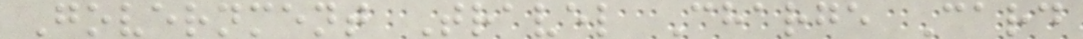Government Travel Charge Card
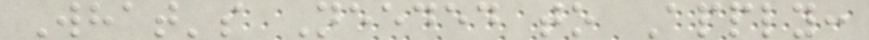What's Needed to Apply:
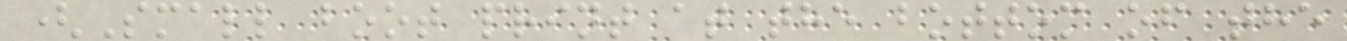(Small boot print at the bottom of the
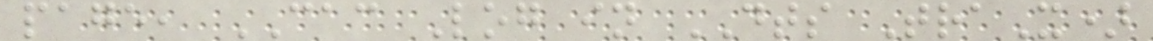page, CAC Log in DTS TraX)
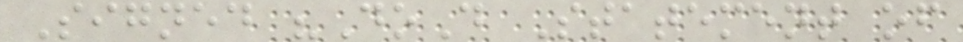Signed "DoD Statement of
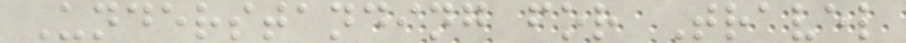Understanding for Travel
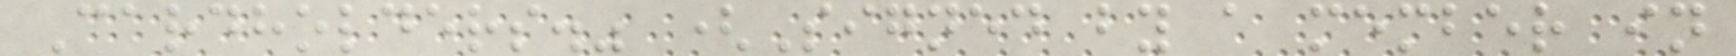Cardholders." (Signed by a member in
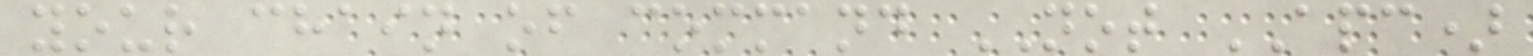your chain of command NOT APC)
